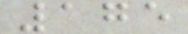175
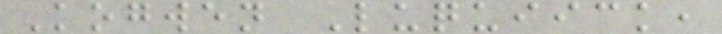Kogwen Luquiick,
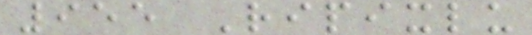955 Ripixlu
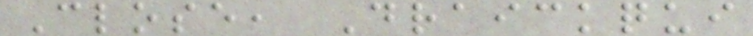Close, Draickqui
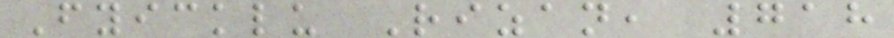Fyicklu Rizan, 718
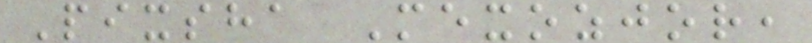Pixsha Mexozjor,
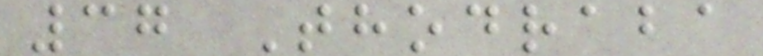37 Thodraba
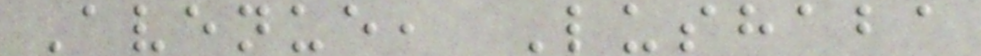Avenue, Lushaba
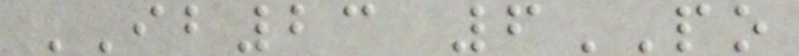IB23 6PO
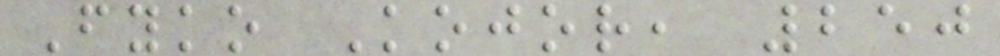Fyko Kojor, 250
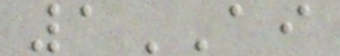1AI
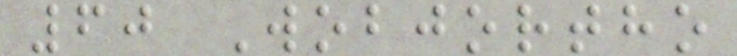60 Wobjortho
